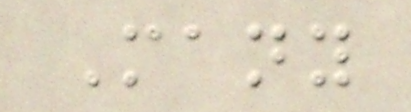Many
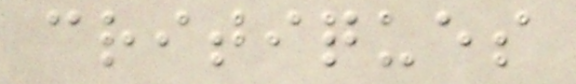critiques
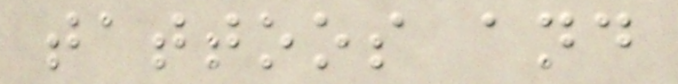tattoos and
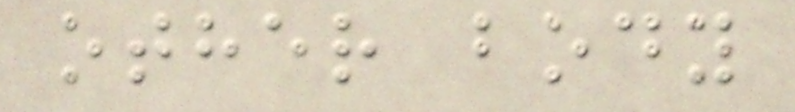other body
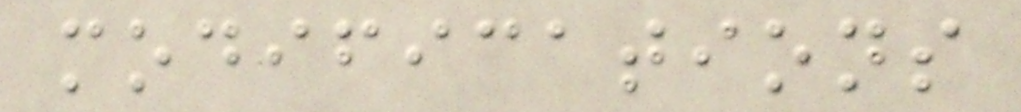modifications
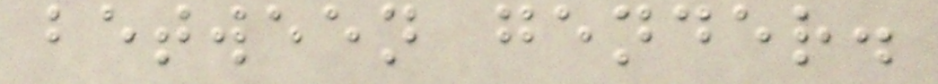between gender.
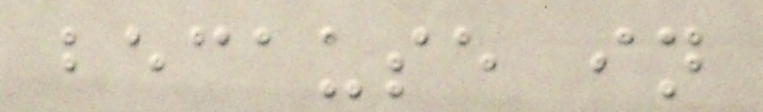because in
